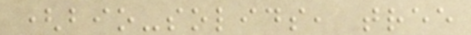(bio-solids, tree
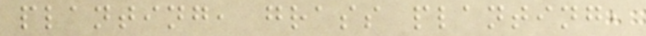planting, grass planting,
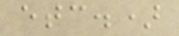etc.)
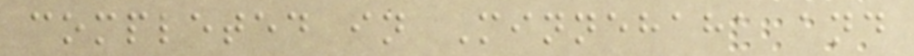completed in Minnehaha and
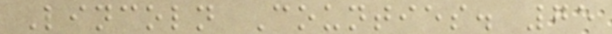Lincoln Counties. 75
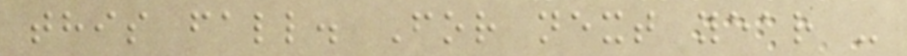this fall. For next year -
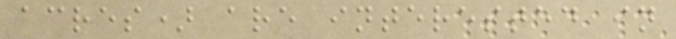acres) are interested in
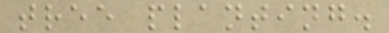tree planting.
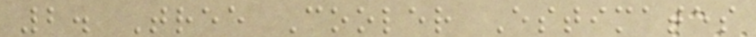2. Tree Cooler Estimates
